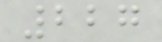227
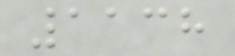1138
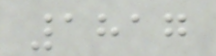1817
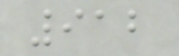912
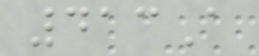413A
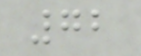72
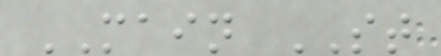MAIN ST
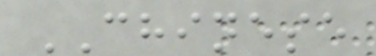CHINESE
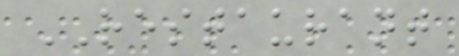RESTAURANT
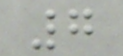7
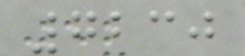7230
